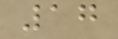17
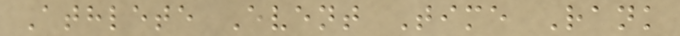Athlete Event Time Rank
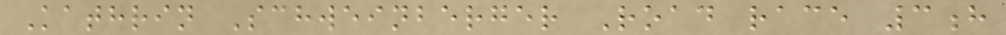Kathrin Schweinberger Road race 3h
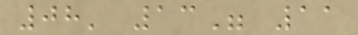08' 13" 11
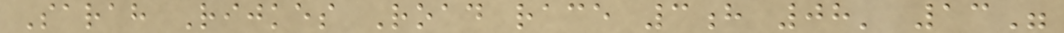Sarah Rijkes Road race 3h 08' 13"
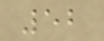52
